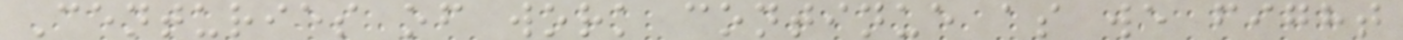Centuries of work continue as we fight
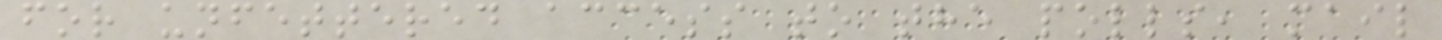for unfettered access to the polls, mail
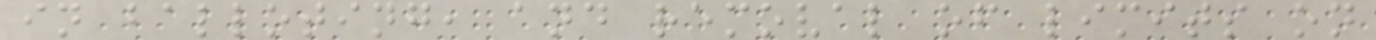in balloting, and removal of limits on
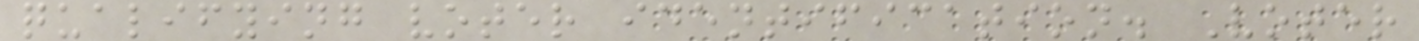qualifying voter identification. Voter
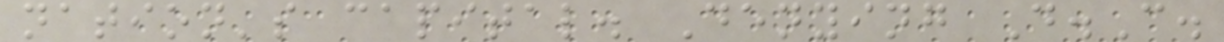nation's capital. Denying D.C.
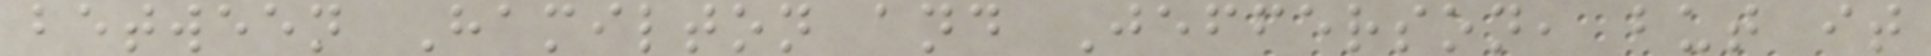between Hamilton and Jefferson, but it
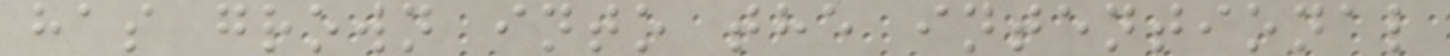has grown into the intentional
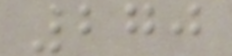270
